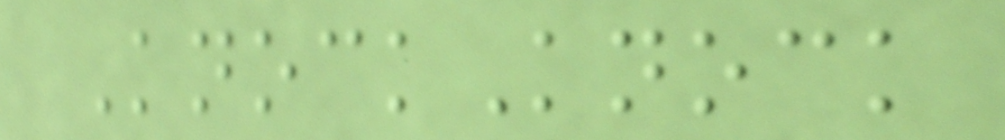KnockKnock
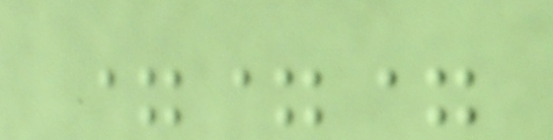===
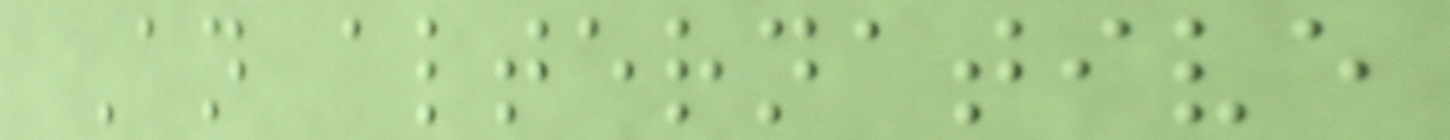An alternative
